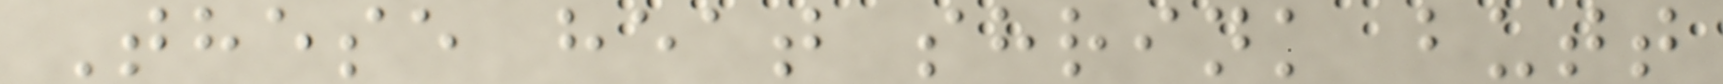These heat shrink butt
